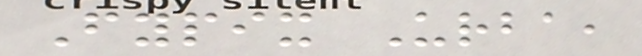Fypix Urba,
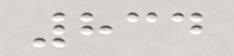834
